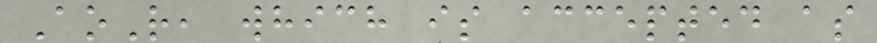AoR, which is accepted as
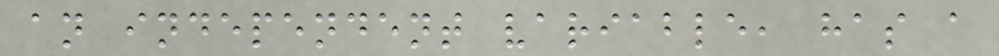an independent variable, has a
